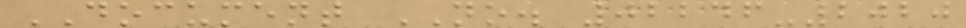DOCUMENT NO. 02246-2020
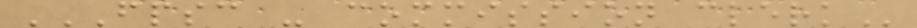FPSC - COMMISSION CLERK
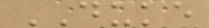DUKE
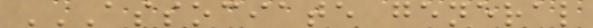ASSOCIATE GENERAL
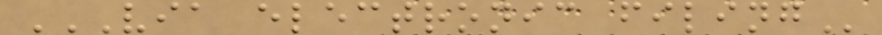VIA ELECTRONIC FILING
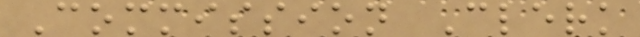Commission Clerk
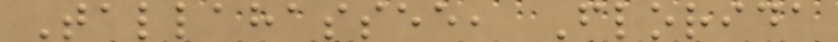Tallahassee, Florida
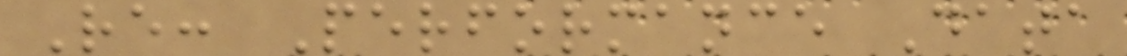Re: Performance Data
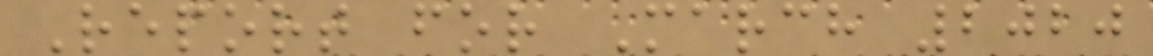Report for March 2020
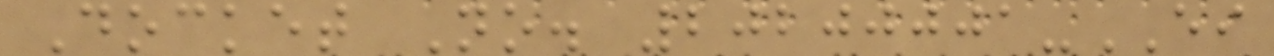Docket No. 20200001-EI
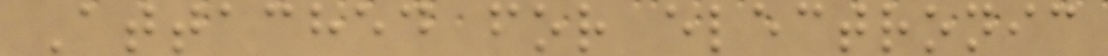Attached for electronic
